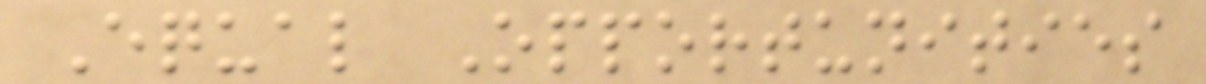Equal Opportunities
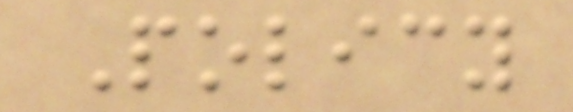Policy
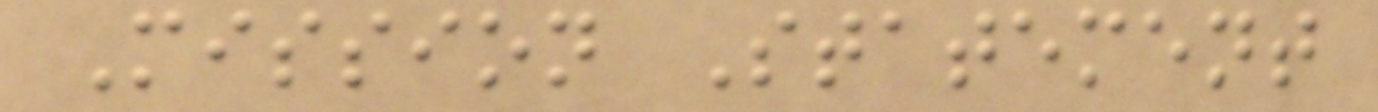Mission Statement
